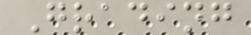Grading
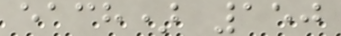each) 150
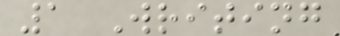1 Writing
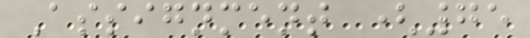Assignment (75
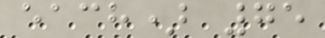each) 75
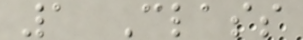1 Class
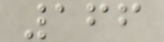166
